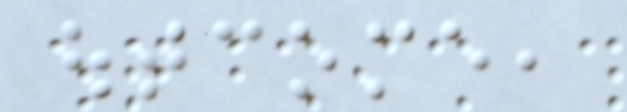outcome,
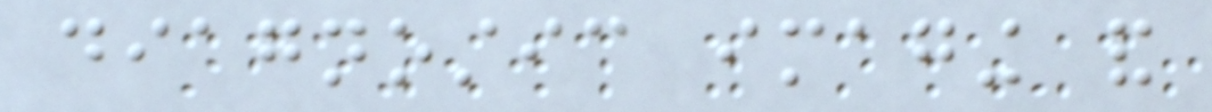diagnostic imaging and
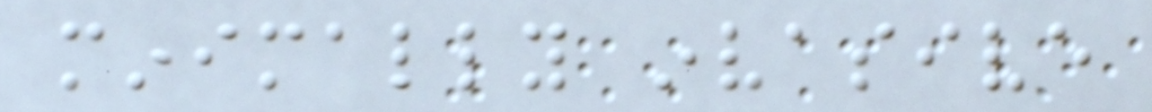minimally invasive
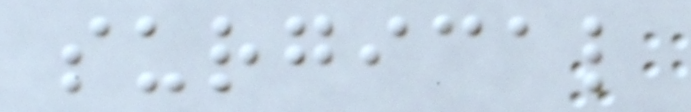surgical
